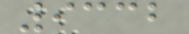9332
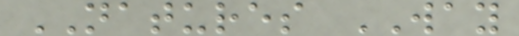NATURES WAY
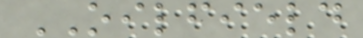OILFIELD
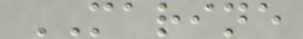MARINE
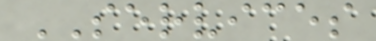SERVICES
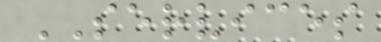SERVICES
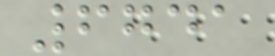6741
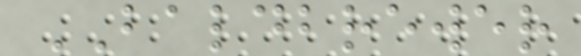BALDBREWER
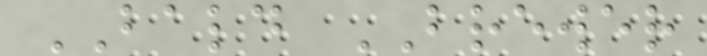BALD BREWER
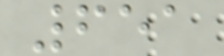651
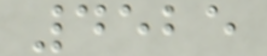4525
